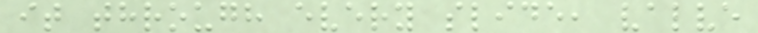it through every slide, valve
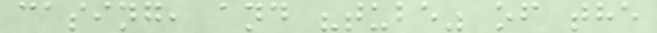casing, and "tube" of the
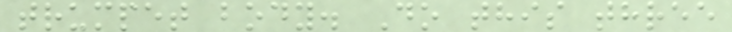trumpet body. Do this three
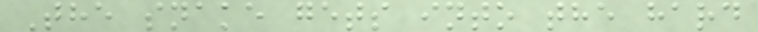The snake gets into the hard
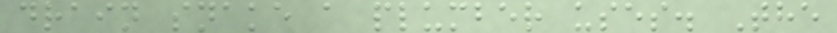drain snake a plumber uses. The
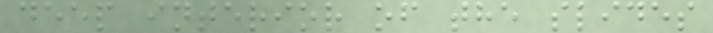deep interior of the slides
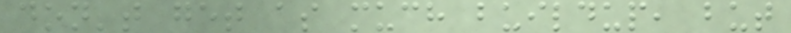don't get as much buildup, but
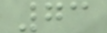73
